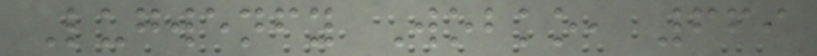Lugwenfy Wobko, 669
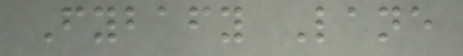Fybafy Lane
